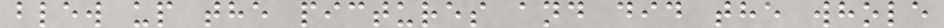blew up the pictures and did the whole
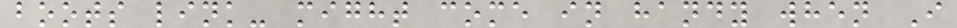boots link- might come in handy when I
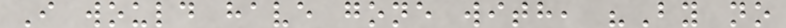I would have gone with, "By no
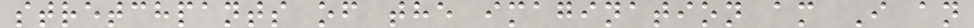stretchpants of the imagination am I an
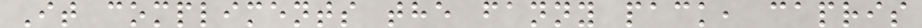It compliments the fanny pack, capris
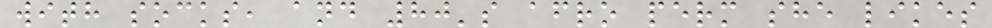with socks, and 80's afro perm she likes
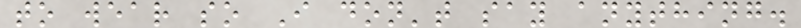to wear so I don't say anything.
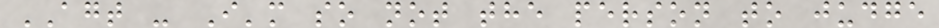AGT - I'm so not the person to judge
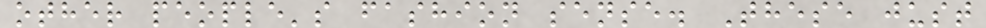other people's fashion sense. These just
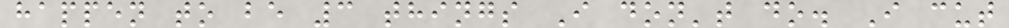happen to be 3 things I don't do. I cut
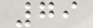79
